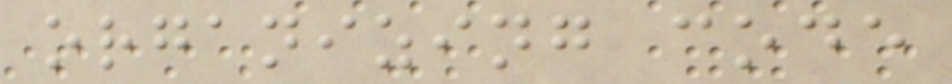organizing code
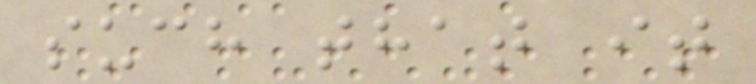such that it
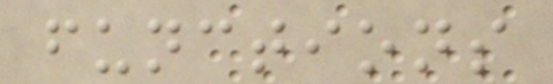functions
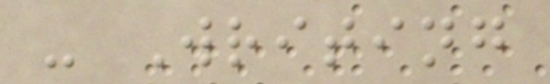- Writing
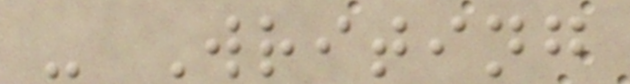- Writing
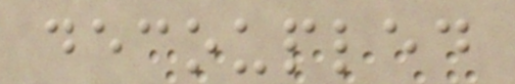decoupled
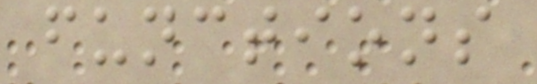functions
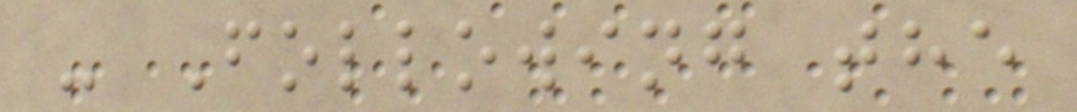- Following the
